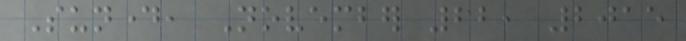Sunday, November 22, 2015
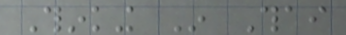Thinking In Thai
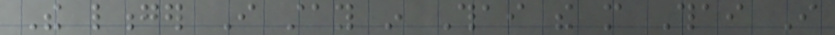The longer I stay in Thai the more Thai I
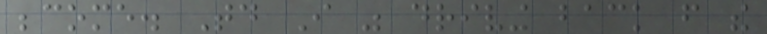become. Today I was driving back from the
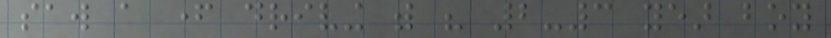saw a father driving with his 2-3 year boy
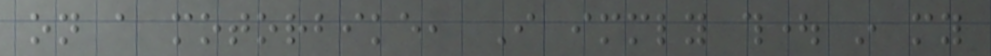on a motorbike, I immediately thought in my
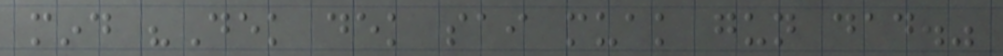mind "Dek dek sai muak gun dad."
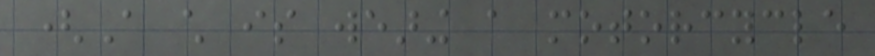(A child is wearing a motorcycle
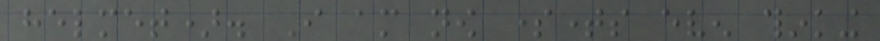helmet). I am now sometimes even thinking
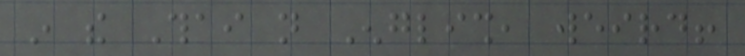in the Thai not English, weird!
